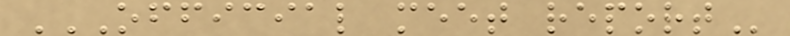OFFICIAL MEET REPORT
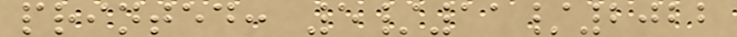printed: 5/11/2022
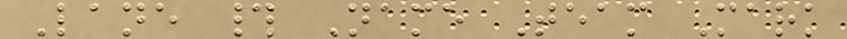Lane # Name Team Mark
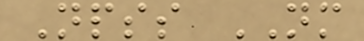Npss NM
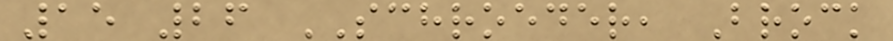15 26 SCHROEDER, Brock
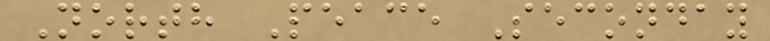North Peace Seconday
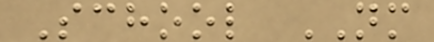School NM
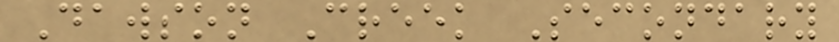Dawson Creek Secondary
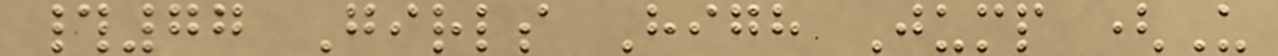#77 Girls High Jump (U
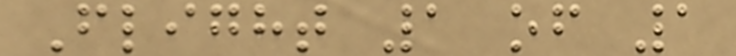Flight 1 of 1
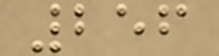256
